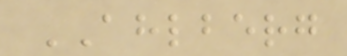AHLBERG
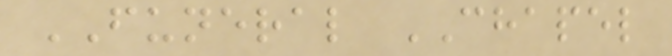FUNERAL CHAPEL
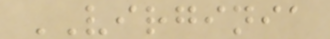VIRGINIA
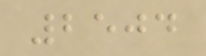2504
